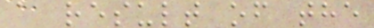a result of the
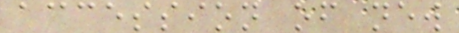accession of new
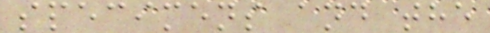specimens and the
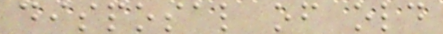disposal of old
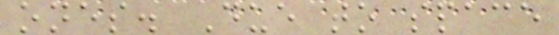ones. Due to space
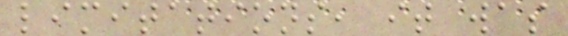limitations, it was
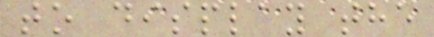to display the
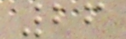26
